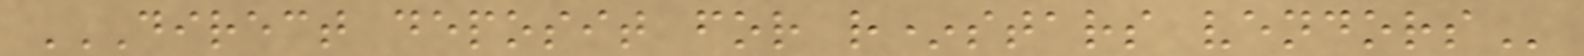DIRECT DEPOSIT FOR R*STARS VENDORS
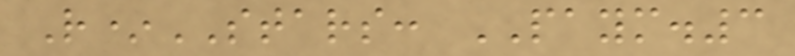R*STARS: PAYM.3
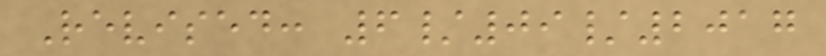Revised: 6/09/2017
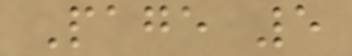Page 5
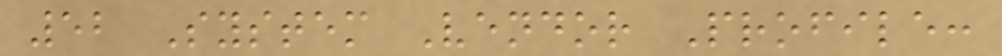52 System Vendor Profile:
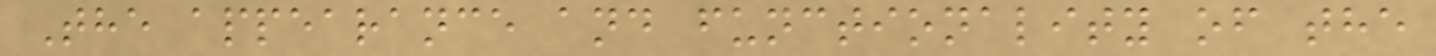The appearance and functionality of the
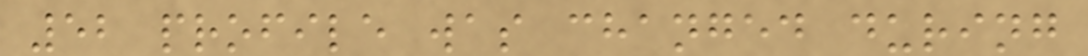52 profile was changed during
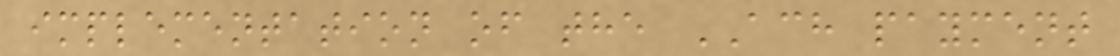implementation of the ACH payment
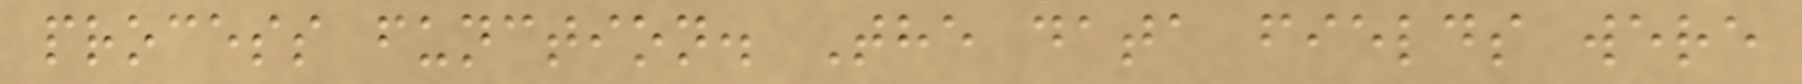process function. The data fields were
